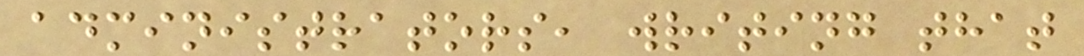administrators, writing that
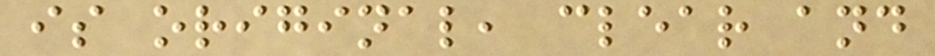is original, clear and
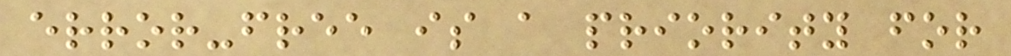error-free is a priority for
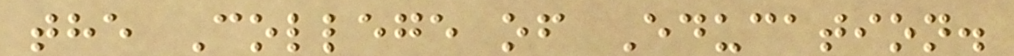the College of Education.
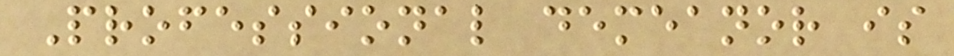Professional demeanor is
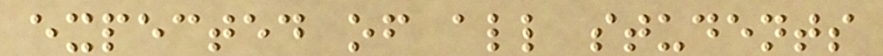expected of all students
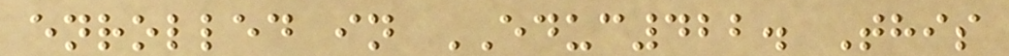enrolled in EDUC422. This
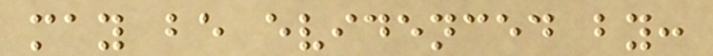may be evidenced by:
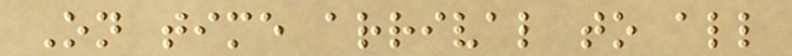On time arrival to all
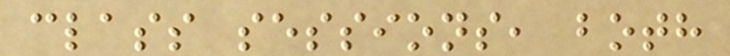class sessions, both
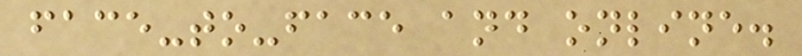face-to-face and online.
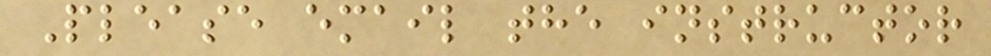Please email the instructor
